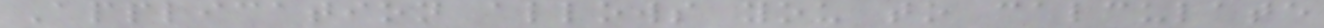Application allows you to calculate
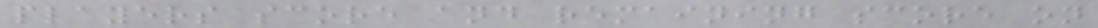players score and remaining score on
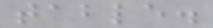table.
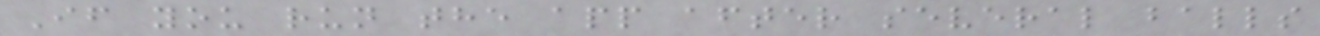If you run the app after several balls
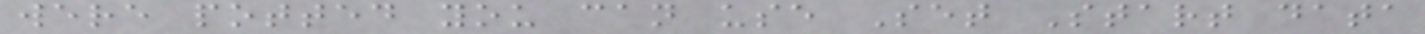were potted you can use Set Start data
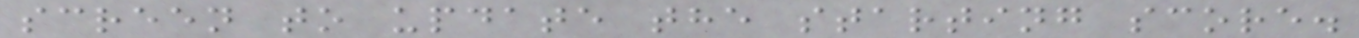screen to update the starting score.
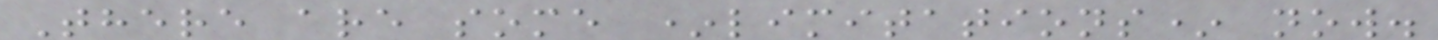There are some *limitations* now.
